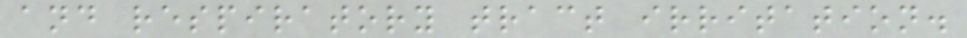and respiratory tract irritation.
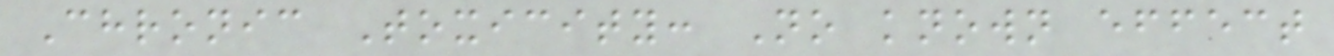Chronic Toxicity: No known effect
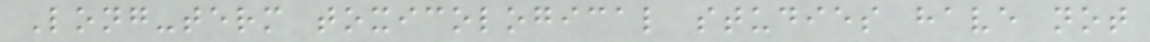Long-term toxicological studies have not
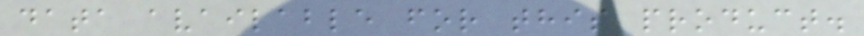data available for this product.
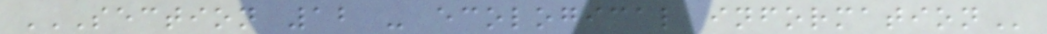SECTION 12 - ECOLOGICAL INFORMATION
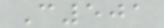C501
